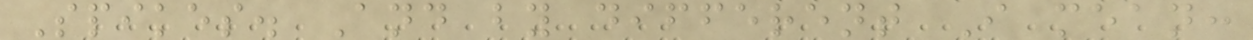Spikes. And by different I mean:
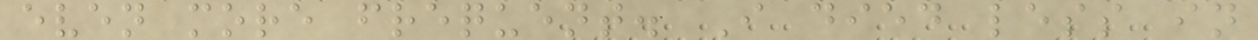even more frequent. I died less in
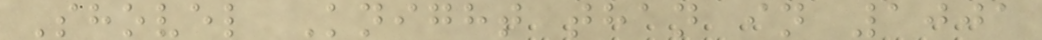Shovel Knight than in 1001
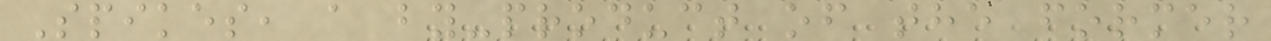Spikes, a by-product of the former
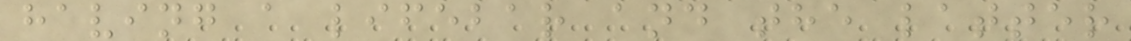having a lifebar and the latter
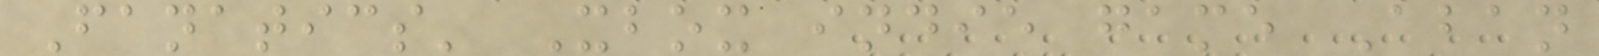Fanatics' Xbox indie game Aban
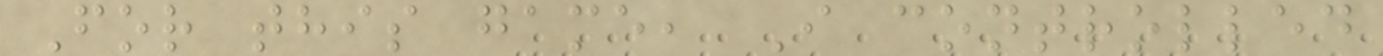For this game, I controlled
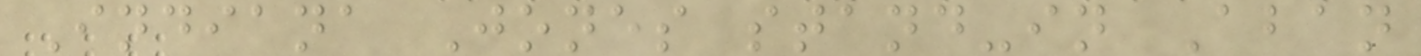Indiana Jones stand-in Aban
